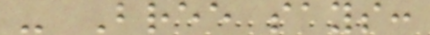- Bree says:
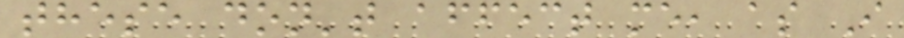these don't affect me, as I
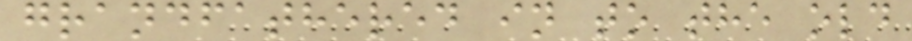grandfathered in to the old
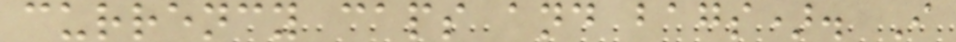currency caps and bags). I
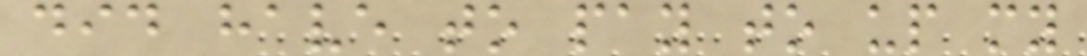did have to pay to up my
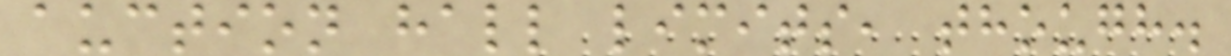auction hall limits, though.
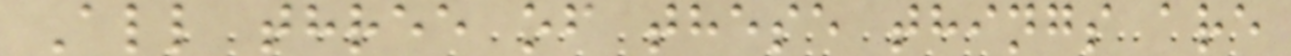All three of these things are
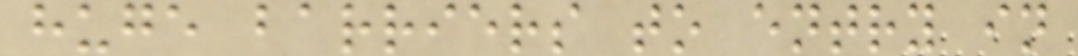huge barriers to entry in
